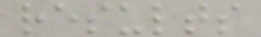results
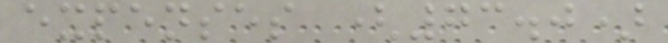expenses (73.0)
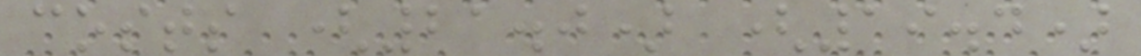costs (21.0) (19.4)
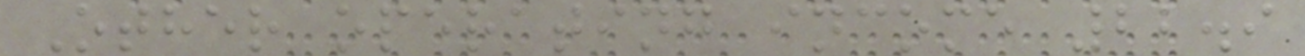Other operating income 22.9
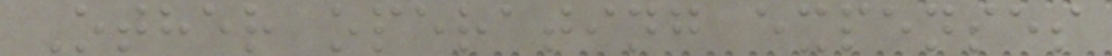Other operating expenses
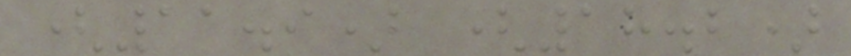(11.9) (18.2)
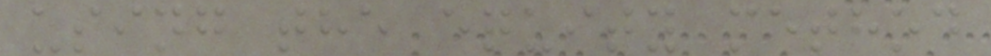using the equity method
